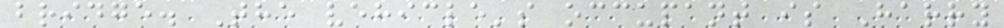bridge. The vehicle's occupant is Harry
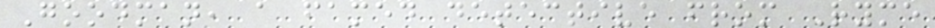Goodman, a famed detective from Ryme
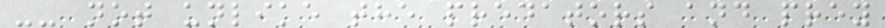-- not unlike the predators and prey
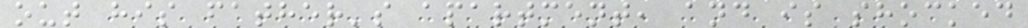out his father's apartment, and is shocked
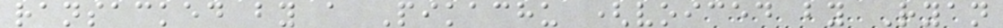ransacked by a Pikachu (voiced by Ryan
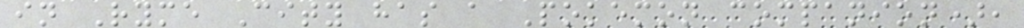in Ryme City has a Pokemon companion),
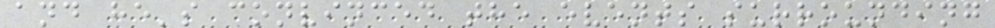and he's convinced the events surrounding
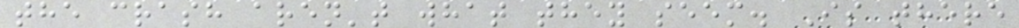the crash aren't what they seem. Is there
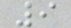9
